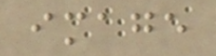image
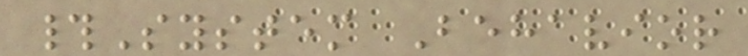#System Behavior
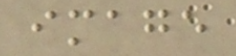image
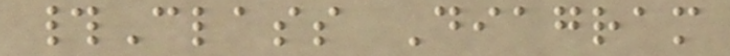#Class Diagram
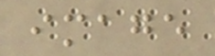image
